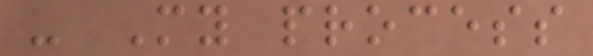- My process
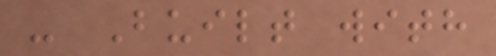- Built with
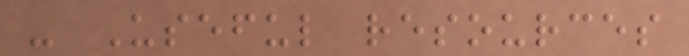- Useful resources
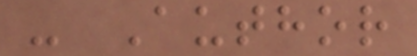- Author
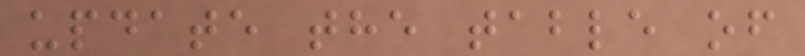update the table of
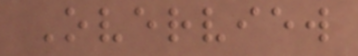Overview
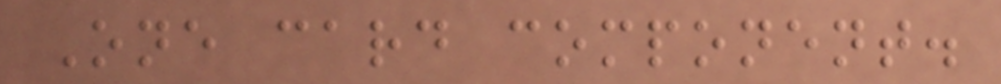One card component.
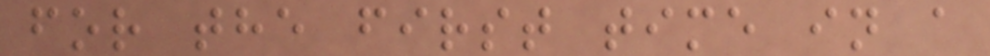for the first time in a
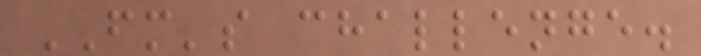FM's challenge.
